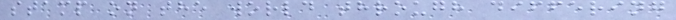stamp on the world through differing
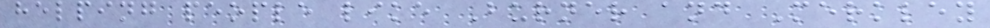helping people like Burner and Merkley
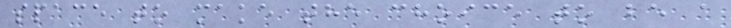space to make the choice to be a
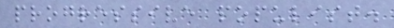progressive populist.
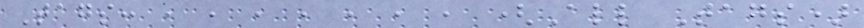Tags: , , , , , , , (All Tags)
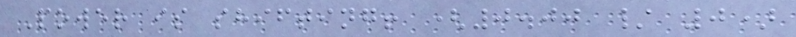Power is shifting! (0.00 / 0)
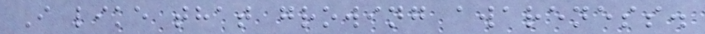I like that growing awareness.
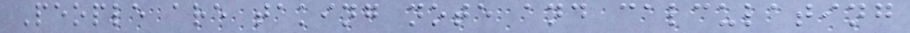People are taking note and calculating
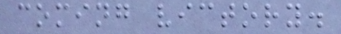coming victory.
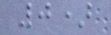0)
